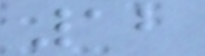12
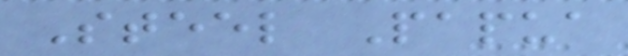Steel Papua
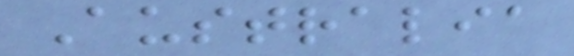Australia
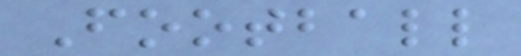Football
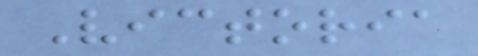Victoria
